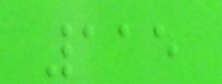115
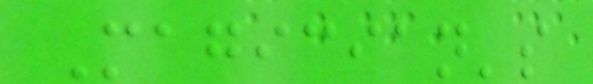Magician's
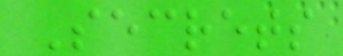Secrets
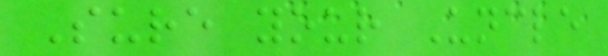Sure your Uncle
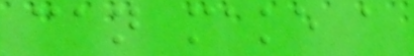can make a
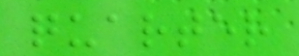quarter
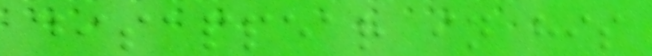disappear in his
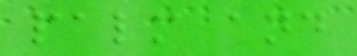palm and
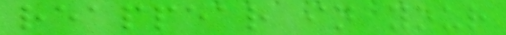reappear in your
